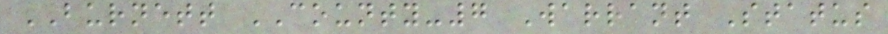BURNETT COUNTY-7 Warrant Status
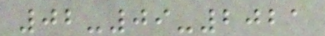02-09-2021
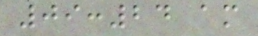09:24 am
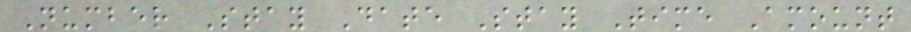Number Stay Date Stay Time Amount
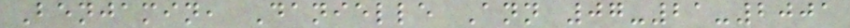Benjamin, Danielle Ann 07-21-2001
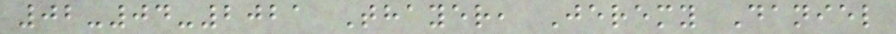02-04-2021 Thayer, Jeremy Daniel
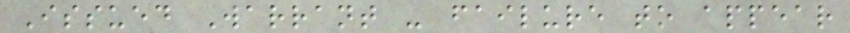Issued Warrant - failure to appear
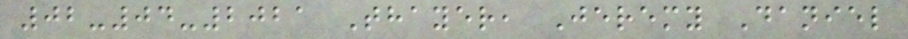02-04-2021 Thayer, Jeremy Daniel
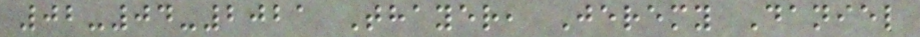02-04-2021 Thayer, Jeremy Daniel
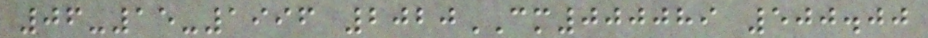06-15-1996 2020CM000089 500.00
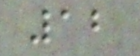12
